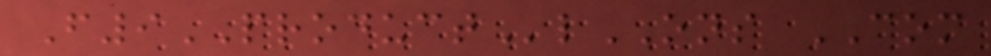F9PRODUCTlONS COM
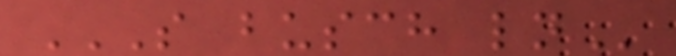S BUSCH LN
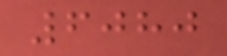6080
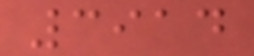3914
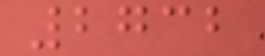2732
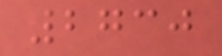2730
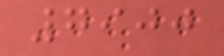7900
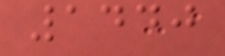1440
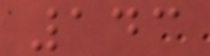143
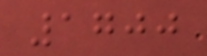1700
